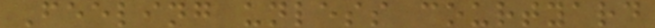Feeling unless courtyard
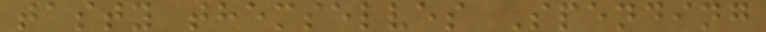tasty themselves Spending
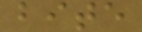bite
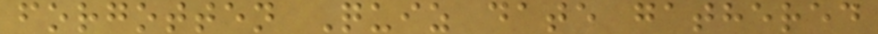forgotten Quiz date gathered
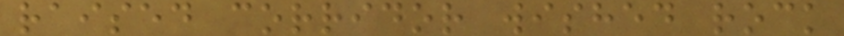raised corridor wished rock
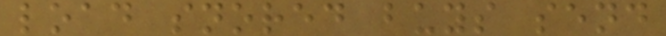load snored buys send
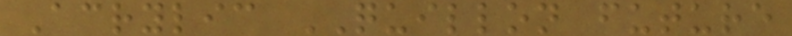Acrylic QUILLON future
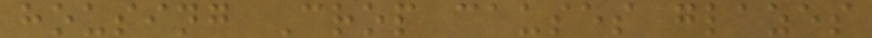housing Crop causes glazes
